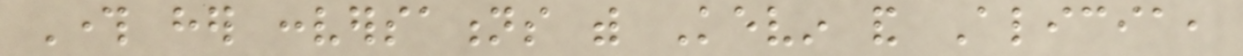Through her conversations with Kevin and Alicia,
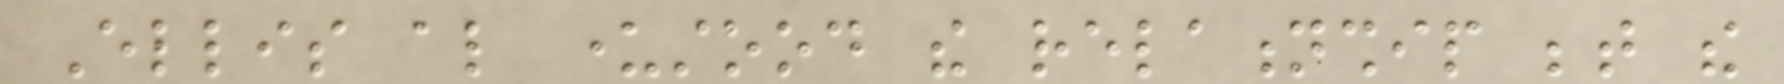Ellis also understood the relationship between the
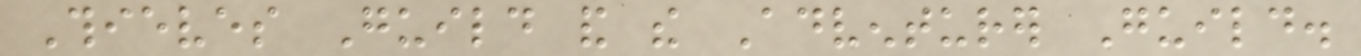Thieves Guild and the Adventurer Guild.
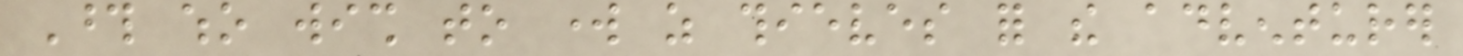Those who wish to work as thieves for the adventurer
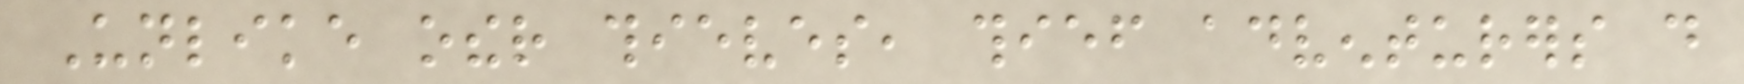Unlike other thieves, thief adventurers do
